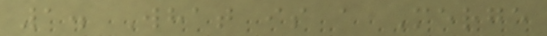1. What is a Merge
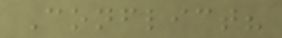Conflict?
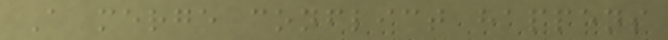A merge conflict happens
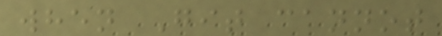when Git cannot
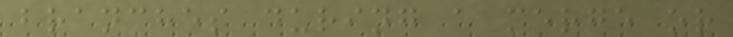branches during a merge or
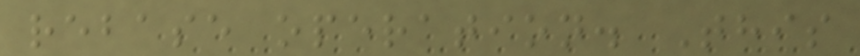rebase operation. This
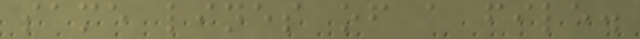same lines of a file.
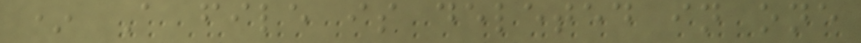* A file is deleted in one
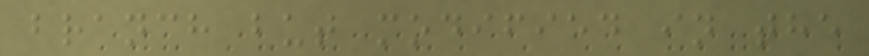branch but modified in the
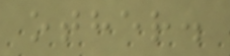other.
